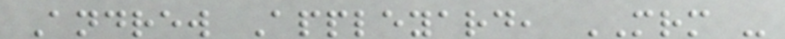Andrew Appleyard, MRM -
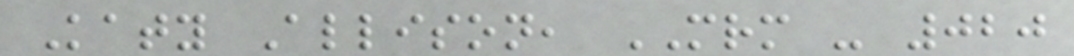Katy Allison, MRM - 020
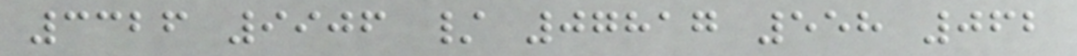3326 9906 / 07817 558 062
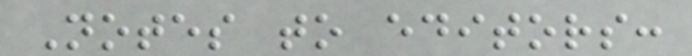Notes to editors:
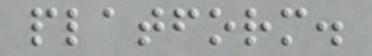platform.
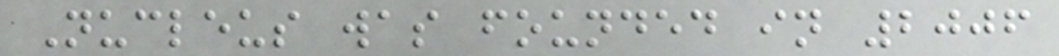Nucleus was founded in 2006
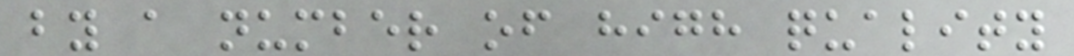by a number of high quality
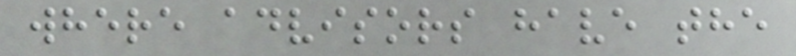where advisors have the
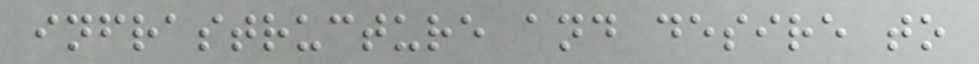infrastructure and desire to
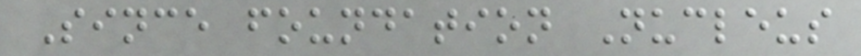Since foundation Nucleus
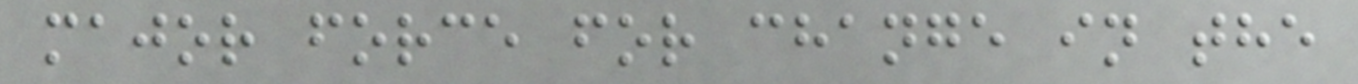major force for change in the
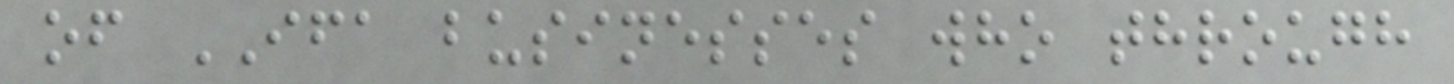of IFA businesses who through
